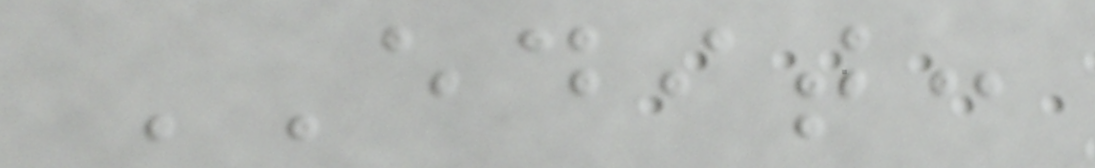EDIT:
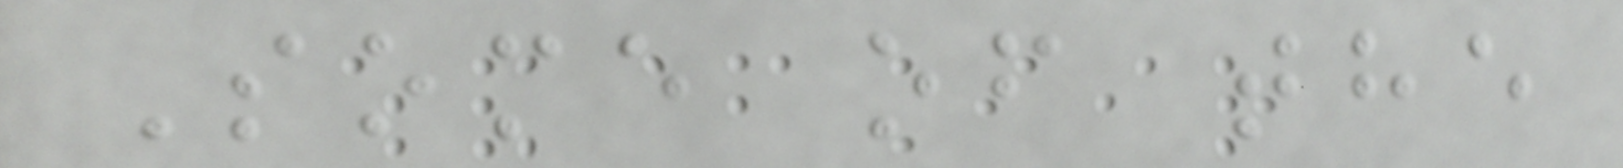Some of the
